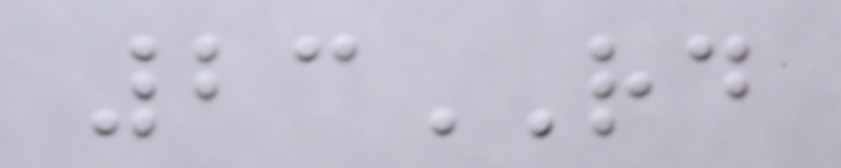23RD
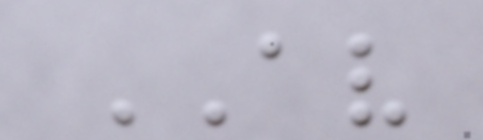AV
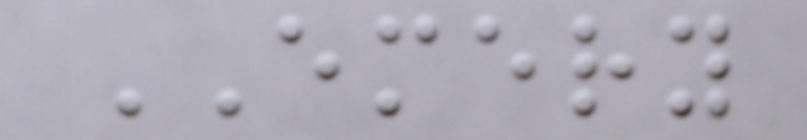EMERY
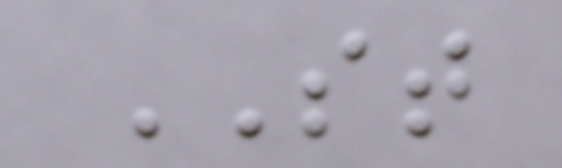ST
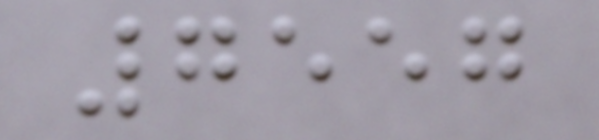7557
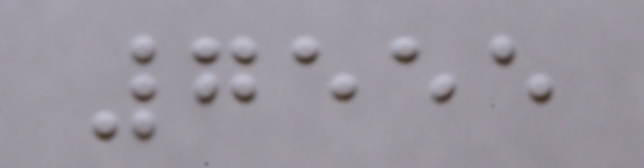7555
